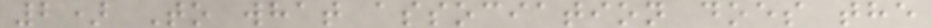2) To what association does the
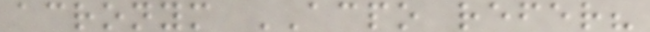acronym ACPO refer?
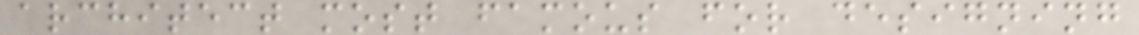architect most famous for designing
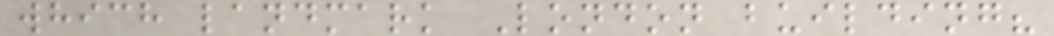which landmark London building?
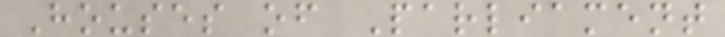Houses of Parliament
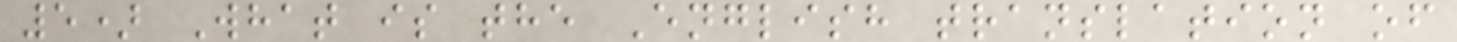5) What is the English translation of
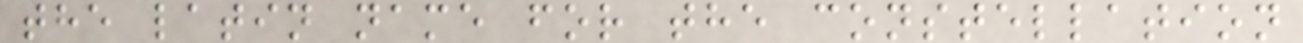the latin name for the constellation
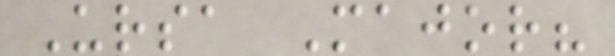Ursa Major?
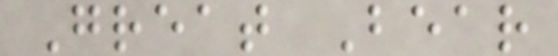Great Bear
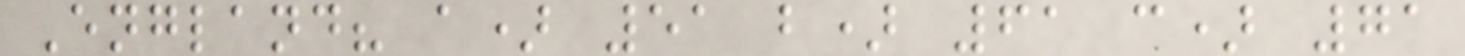England? a) 51 b) 61 c) 71
